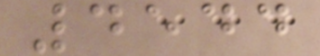4544
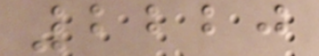2220
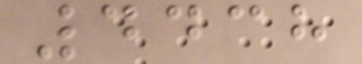4438
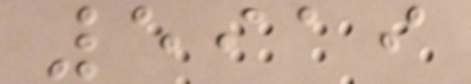5919
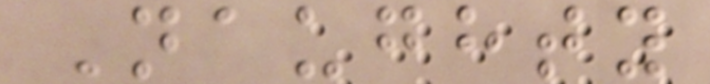Naughty
